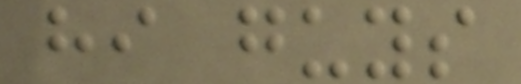hi guys
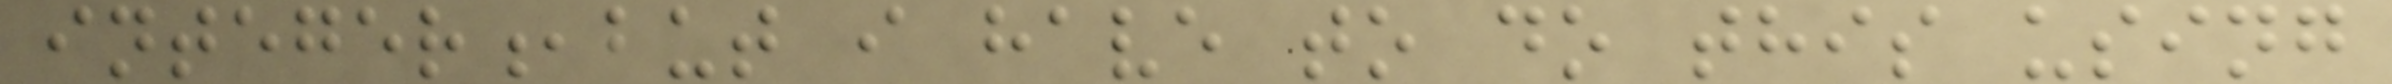integer,but i have to do this using
